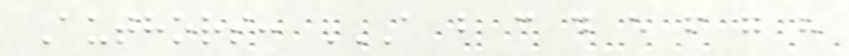Authors: A B C D E F G H
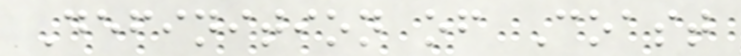Definition of Coast
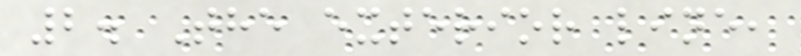2. The exterior line,
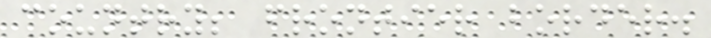country; frontier border.
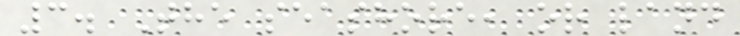3. The seashore, or land
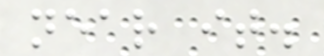near it.
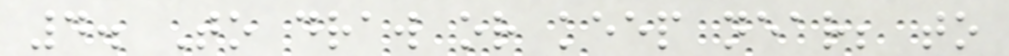4. To draw or keep near; to
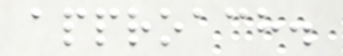approach.
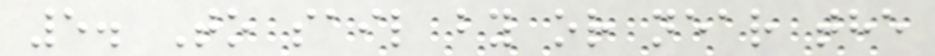5. To sail by or near the
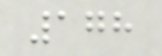178
